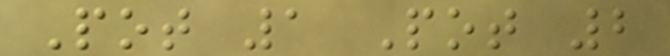Pot 1 Pot 2
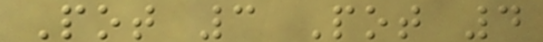Pot 3 Pot 4
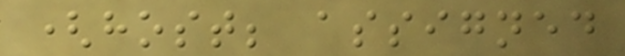(host; assigned
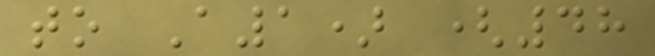to A1) (48
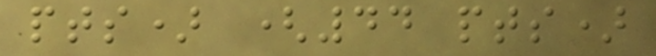pts) (44 pts)
